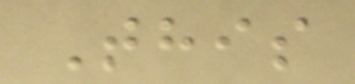This
